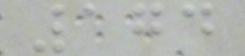174
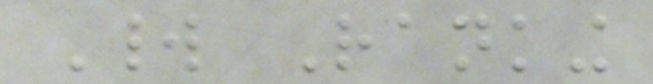World Ranking
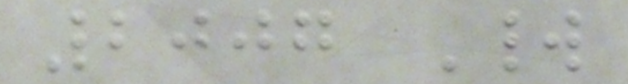2007 World
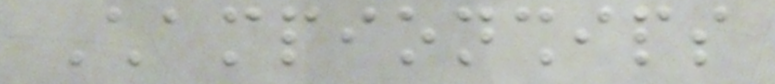Championships
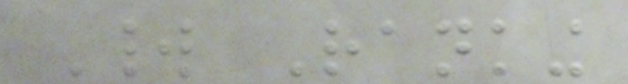World Ranking
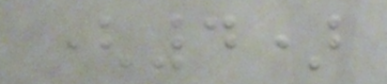(4)
